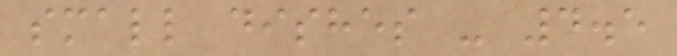small dishes - 4.5
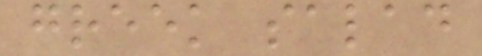greek salad
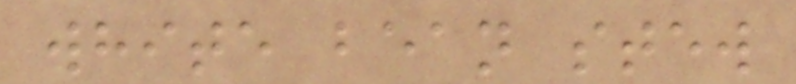white bean stew
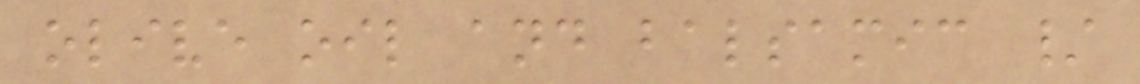olive oil and balsamic /
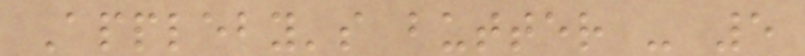Appleby's butter - 5
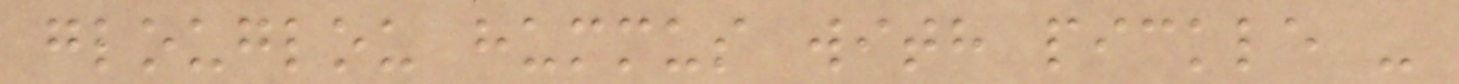glouglou hummus with pickle -
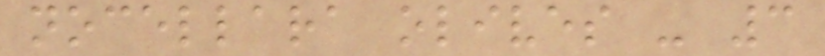nocellara olives - 3
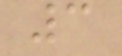3
